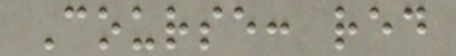Course: red
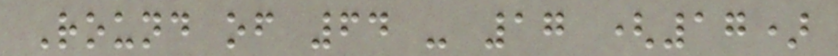Round of 64 - 17 (17)
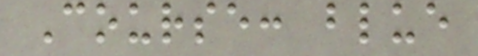Course: blue
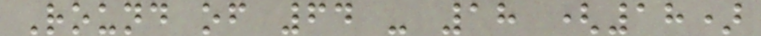Round of 64 - 18 (18)
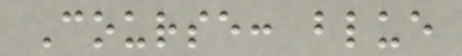Course: blue
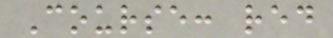Course: red
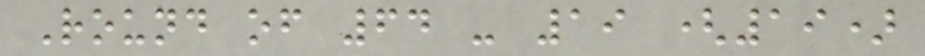Round of 64 - 19 (19)
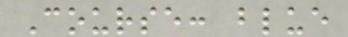Course: blue
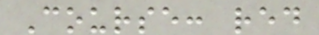Course: red
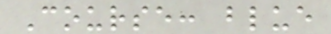Course: blue
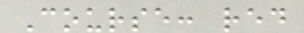Course: red
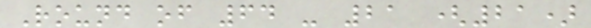Round of 64 - 21 (21)
